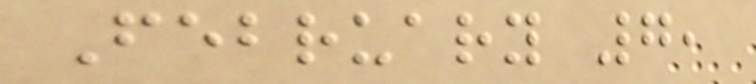February 7,
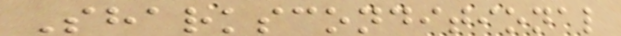Sharksconditional
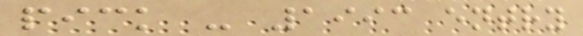pick - 1993 entry
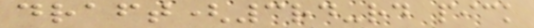draft(3rd-rd pick
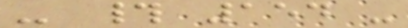- # 154 -
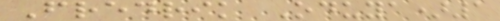Fredrik Oduya)1
